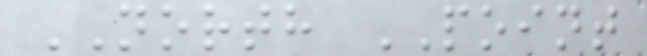NORTH POINT
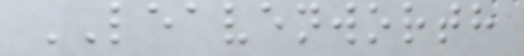LEAVENWORTH
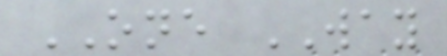ONE WAY
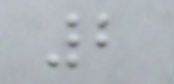2
